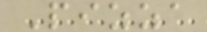Pizza
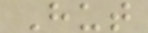Hut
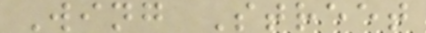Wing Street
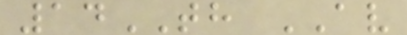14TH AV
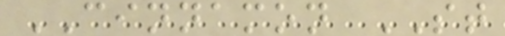CINNAMON ST
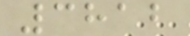3812
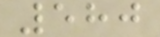580
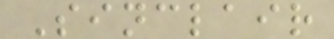Sinclair
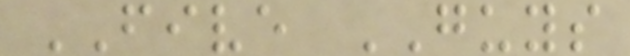FIVE GUYS
